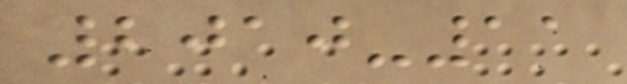2010-11
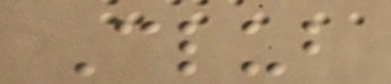Club
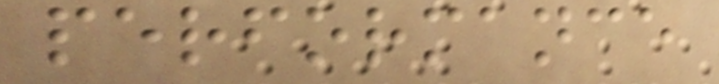performance
